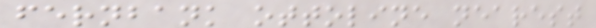fernbank ottoline nearest
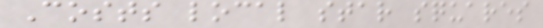Costs local star squares
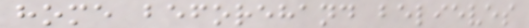home beforehand believes
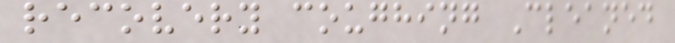recovery coughing Cleaned
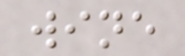wine
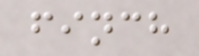finch
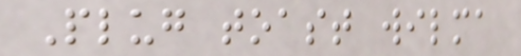Plug toast wilma
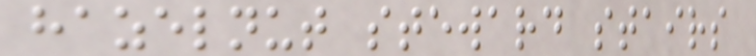hazelnut steward stairs
